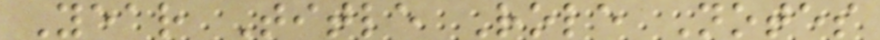Year Title Role Notes
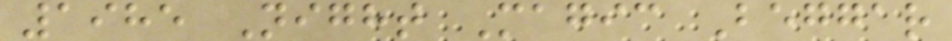1985 Night Magic Beggar
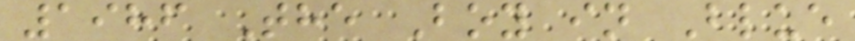1986 The Boy in Blue
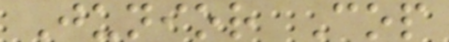Junior Cop
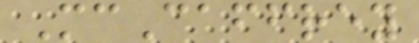McCaffrey
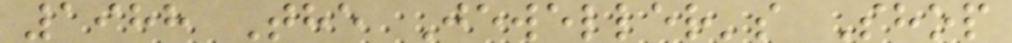1988 The Jeweller's Shop
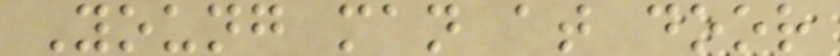Young man at door
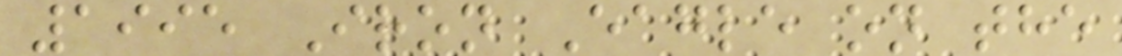1995 Iron Eagle on the
